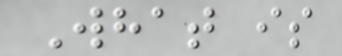What is
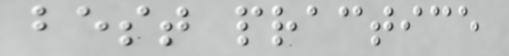best practice
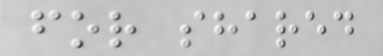for shared
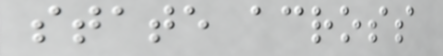state across
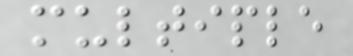multiple
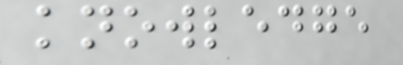knowledge
